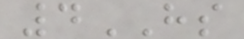4HS
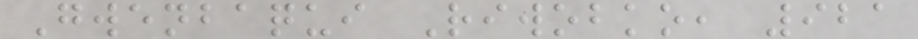Gwenbaqui Riwobko, 921
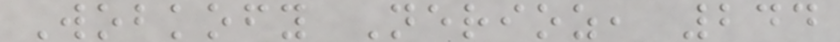Wobkofy Nerioz, 244
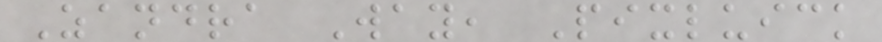Zandra Way, Pixluick
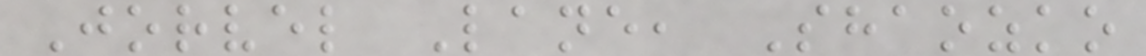Jorvel Lane, Shaozko
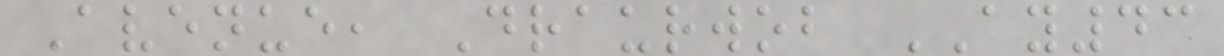Avenue, Draurwob AY43
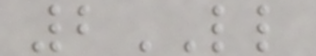2LL
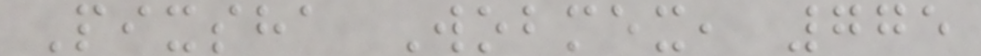Pixsha Wobmex, 775
